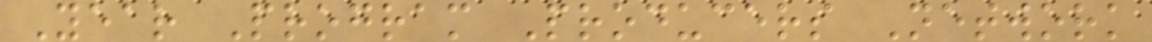Year Program Producers Network
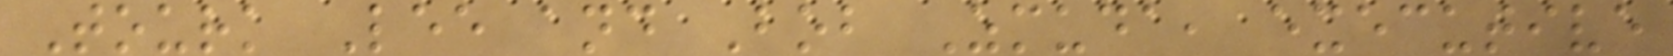Tourk Lee and Bob Zmuda, executive
